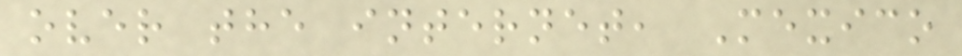over the internet, Mexico
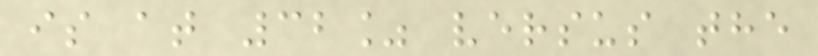is at 32% versus the
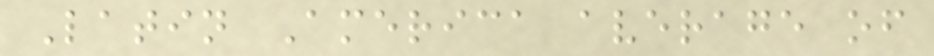Latin America average of
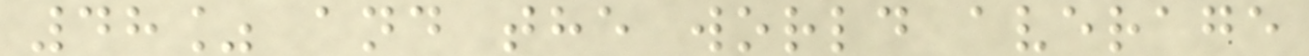48% and the world average
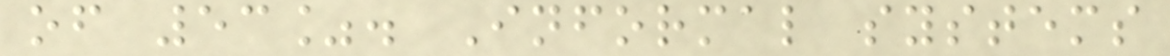of 53%. Informal systems
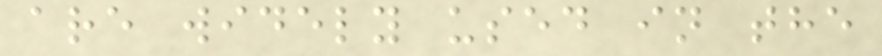are widely used in the
